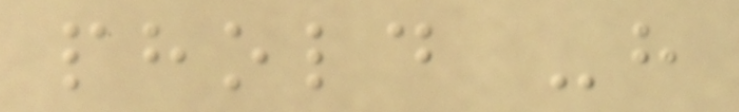phold -h
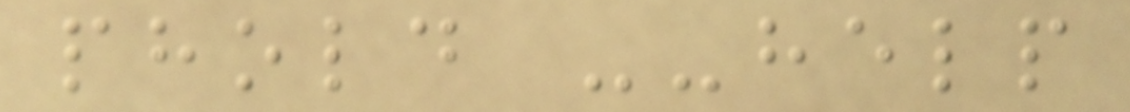phold --help
